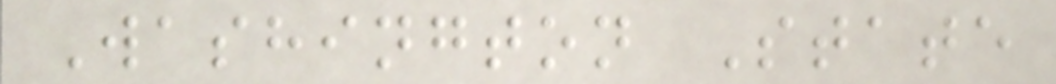Washington State
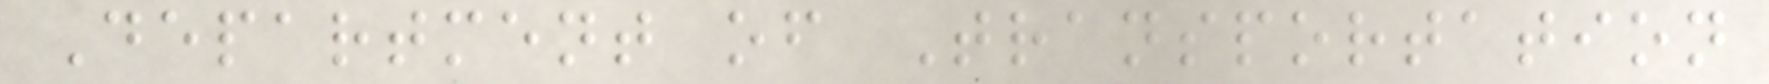Department of Transportation
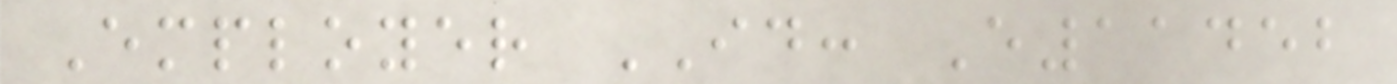Employer ID: E11452
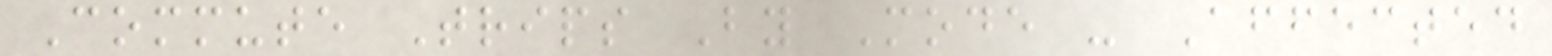Commute Trips By Mode - Affected
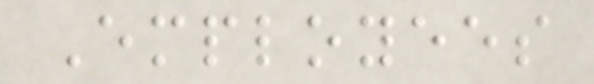Employees
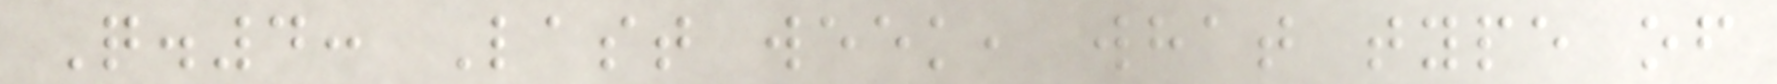Q.4: Last week, what type of
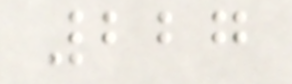227
